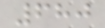680
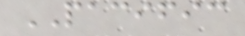PACIFIC
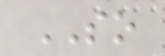SO
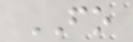FO
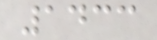1433
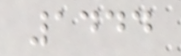1444
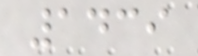1439
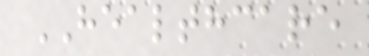HEALTHCARE
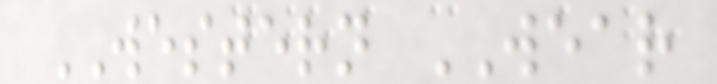WESTERN WEAR
